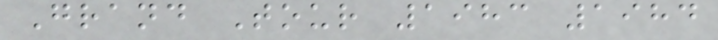Grand Tour 1983 1984
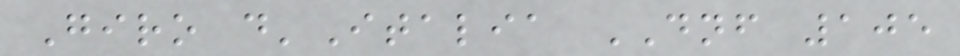Giro d'Italia DNF 105
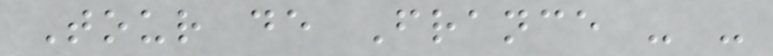Tour de France - -
